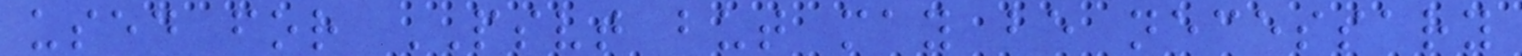used for PSVT but may be necessary
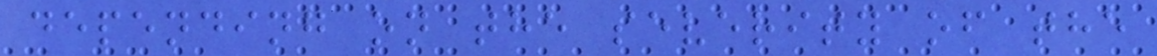depending on the severity of the
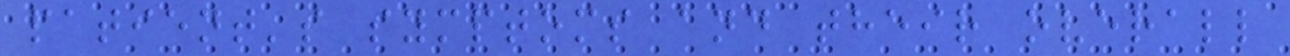patient's symptoms and their overall
